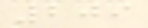209
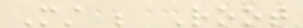Must be Root
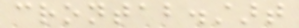crontab.start
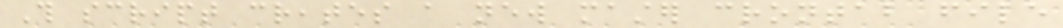This script creates a new master crontab file
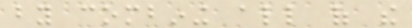by combining all of the
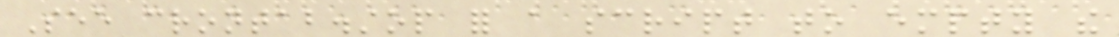See crontab.stop for a script to empty the
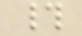#
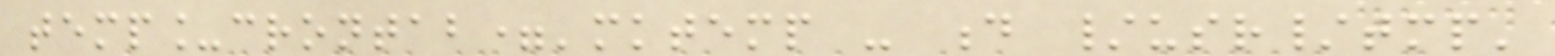temp_crontab='mktemp - d /usr/tmp'
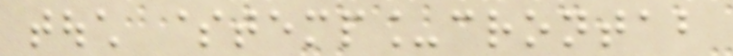touch $temp_crontab
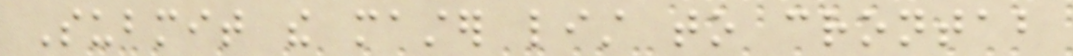Submit the master list to crontab
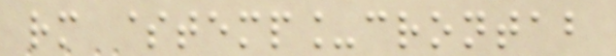rm $temp_crontab
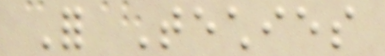For Techies
